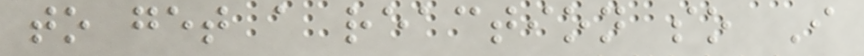to get a reaction so I
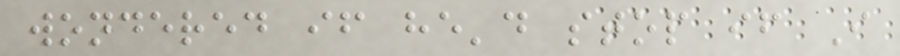wondered if he'd stop if I
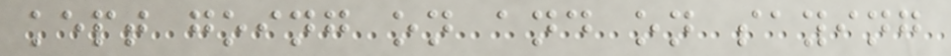kept going on and on saying
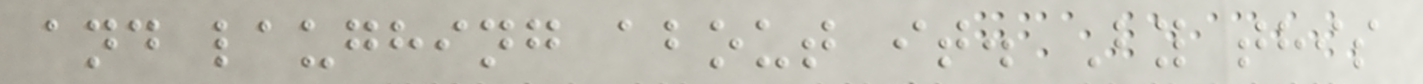and laughing about it. By this
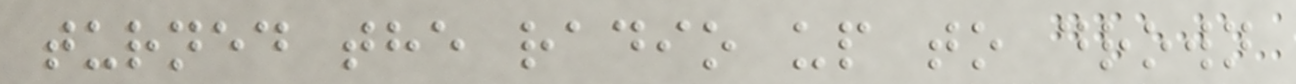turned the radio up to drown
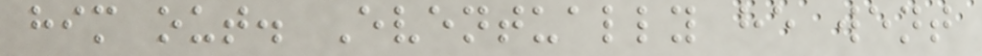him out. Eventually he went
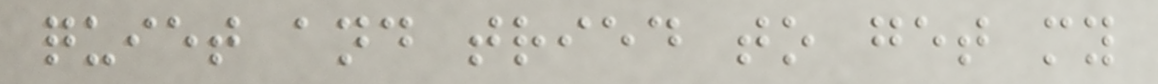quiet and tried to get my
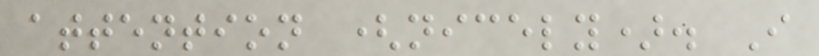attention (nicely). I
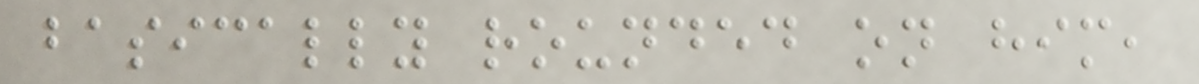basically rounded on him,
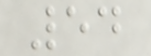54
